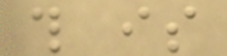this is
